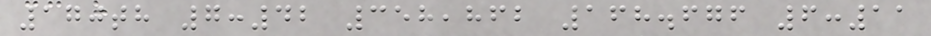170th 7:42 358,862 168.676 6:11
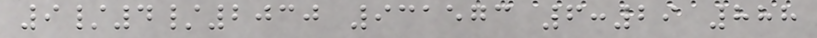9/4/2030 931573 6:29 888
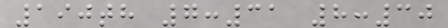190th 7:31 8:30
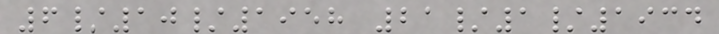6/10/1958 21/1/1934
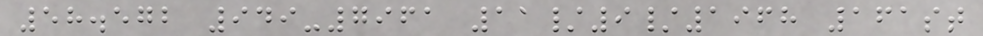58.572 949-7961 11/9/1968 161st
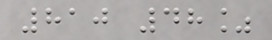810 48%
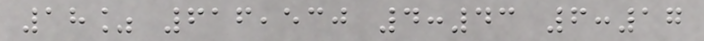18% 616,530 4:43 6:17
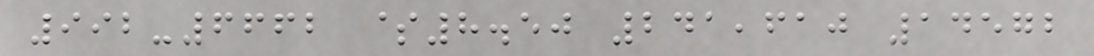992-6662 $8.50 241,610 14572
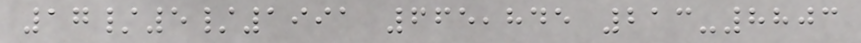17/5/1991 665,845 213-8803
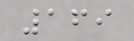169
